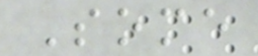Some
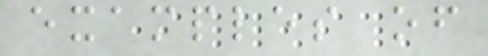examples of
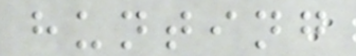hunting
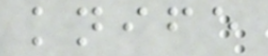knife
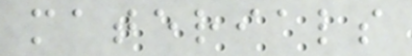materials
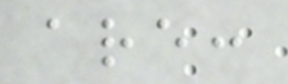are:
